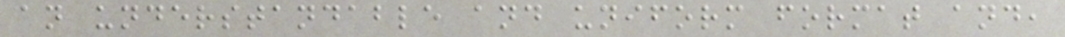an understandable and uniform format and,
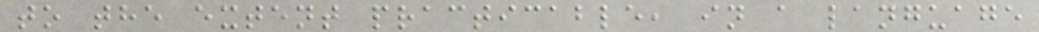to the extent practicable, in a language
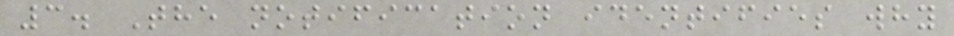3. The notification identifies why
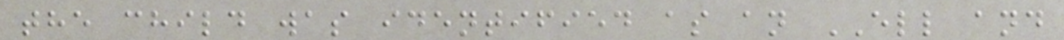the child was identified as an ELL and
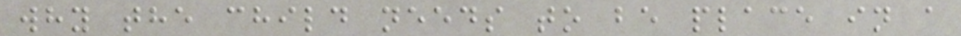why the child needs to be place in a
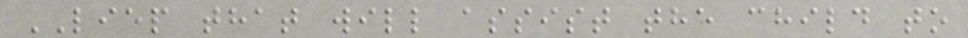LIEP that will assist the child to
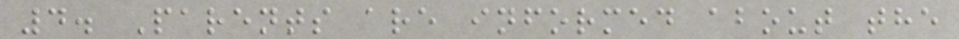4. Parents are informed about the
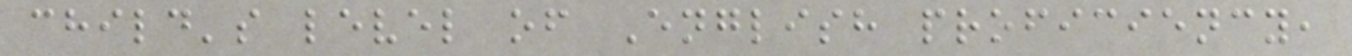child's level of English proficiency,
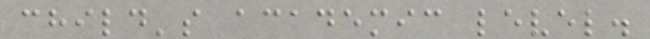child's academic level.
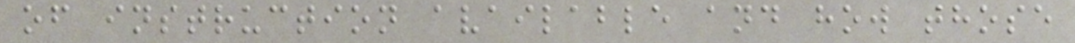of instruction available and how those
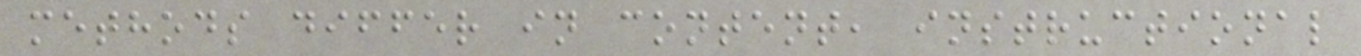methods differ in content, instructional
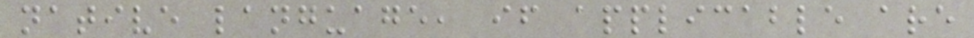native language, if applicable are
